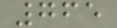765
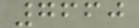7660
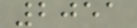2051
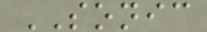SONIC
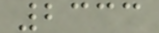2333
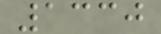1330
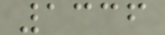1336
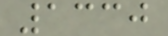1330
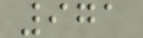971
